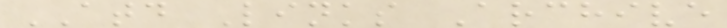ATD Links Archive
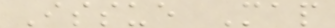Issue Map
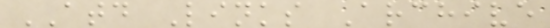ATD Links Archive
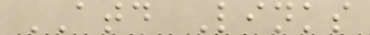ATD Links
